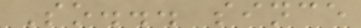So... since
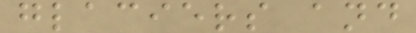glaciers and
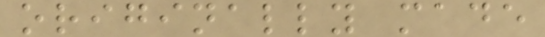originally made
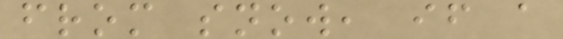from snow, if a
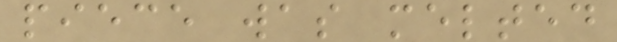piece was melted
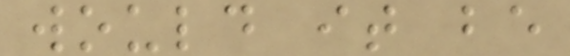would it be
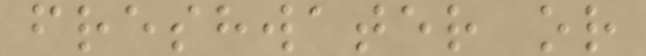freshwater or
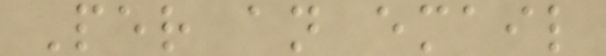Per an email
